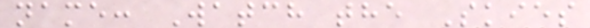name: Watch the Skies
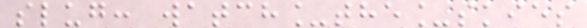slug: watch_the_skies
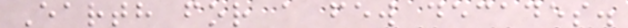Earth for a few decades.
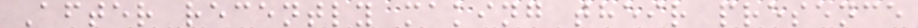After recently making their presence
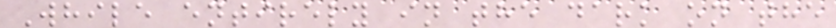While entirely in the dark on the
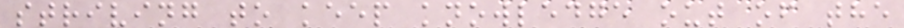striving to keep knowledge out of the
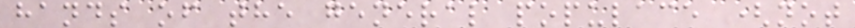hands of the general populace (not
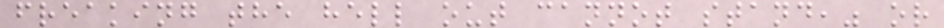freaking the hell out cannot stand," or
